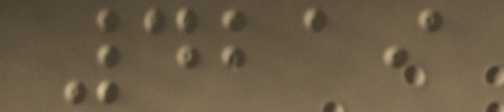4219
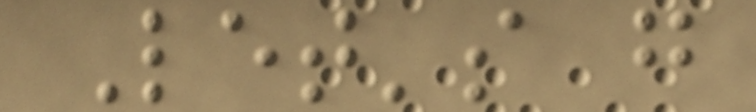Let's g
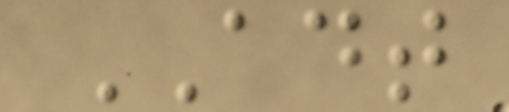ADT
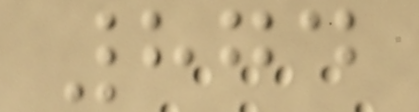874
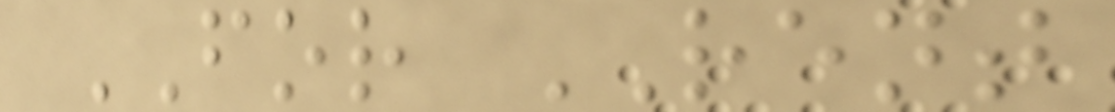FOR RENT
